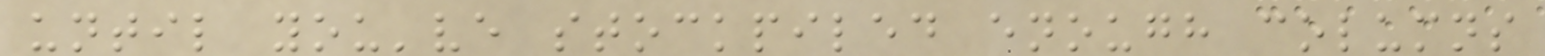until you've stockpiled enough columns
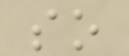so
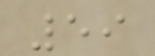59
